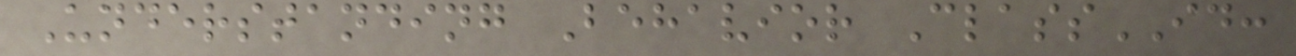Understanding Behavior ClassID:
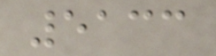5133
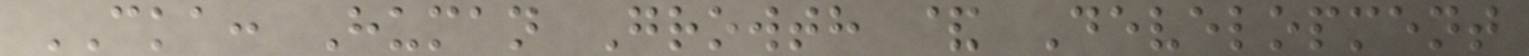CKA: Human Growth & Development
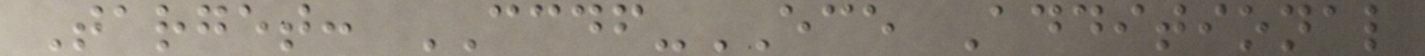Target: CCDF-ECE Additional
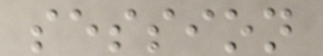session
